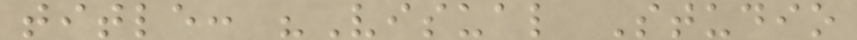title: "Visual Studio
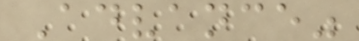Advance"
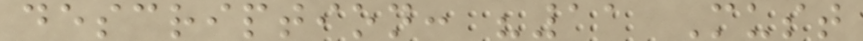description: "11 Must
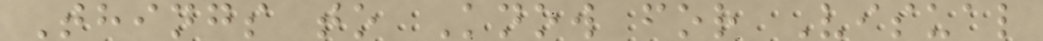Things to Know for Visual
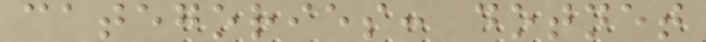categories: dotnet
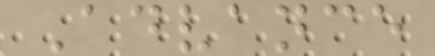Advance
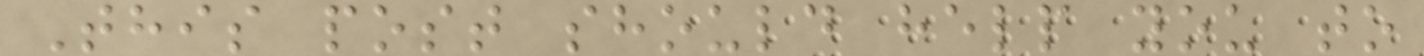This post should help you to
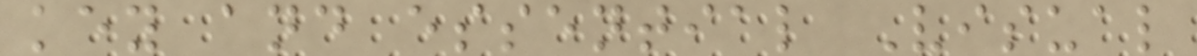key and essential Visual
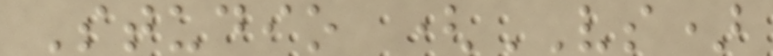Studio (VS)
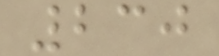230
